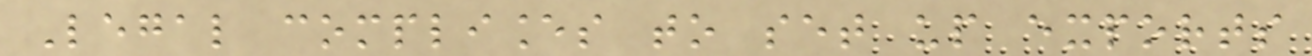Legal compliances to set up exports
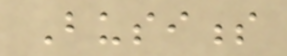Business
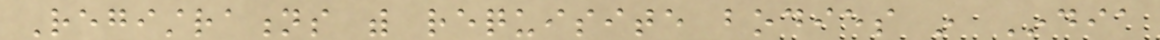Registrations with requisite bodies in India
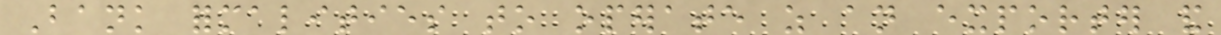Bank formalities to operate as an exporter and
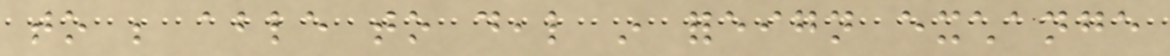to be able to deal in foreign exchange
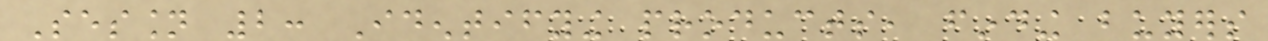Session 2: Identifying products, finding buyers
